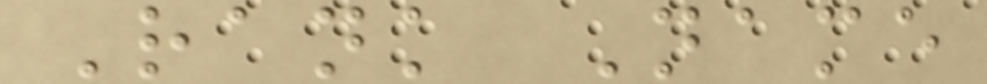Rank Name
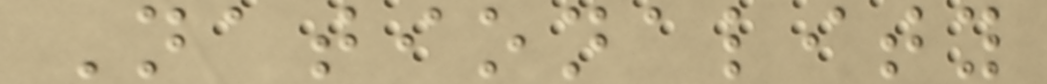Nationality
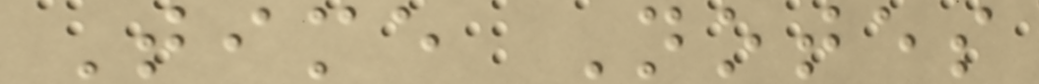Time Notes
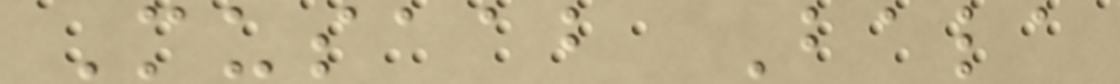Musaab Bala
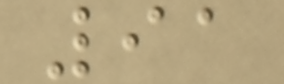91
